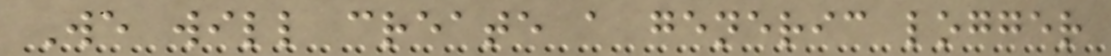We will create a generic logger
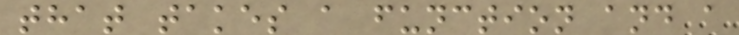that takes a function and a
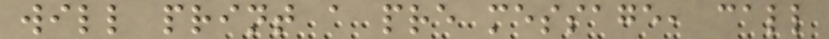will print a pre message, call
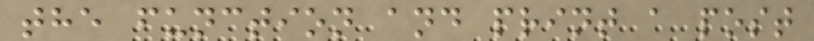the function and print a post
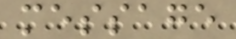message
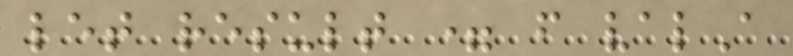let result = f valA
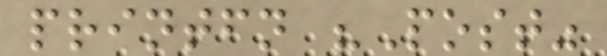printfn "Post"
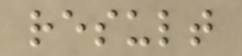result
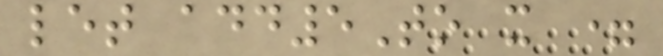let add5To x =
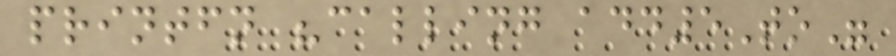printfn "calling add5To"
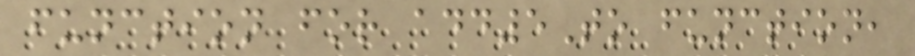function for add5To function,
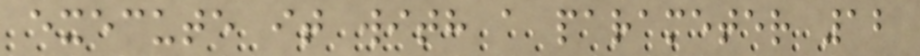execute it with a parameter 12
